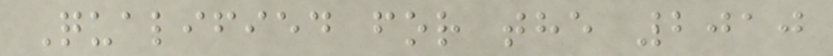Qualified for the 2010
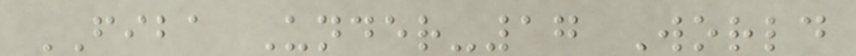FIBA Under-17 World
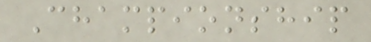Championship
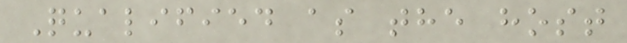Qualified as the host
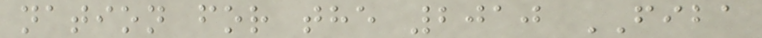nation for the 2010 FIBA
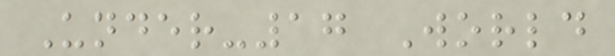Under-17 World
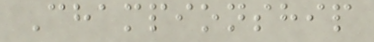Championship
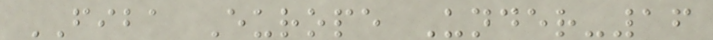FIBA Europe Under-16
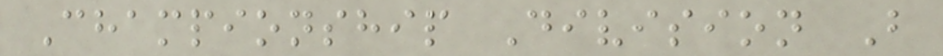Championship Division B
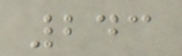243
